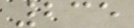235
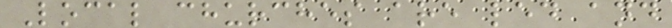Local churches are led and
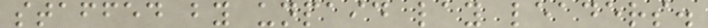staffed by unpaid lay leaders.
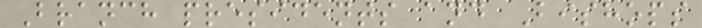Branch presidents and Bishops
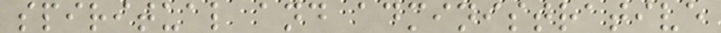spiritual and administrative
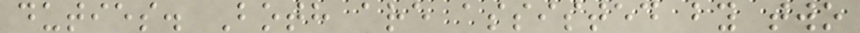duties. Both are assisted by two
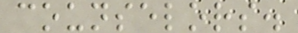counselors.
